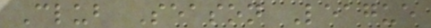Club Season League
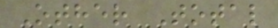Other Total
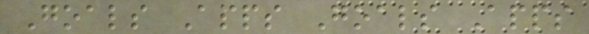Goals Apps Goals Apps
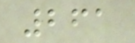261
